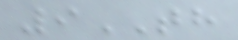9TH
